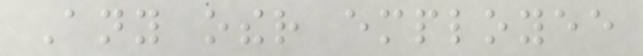Any other employee
